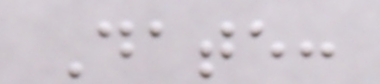Date:
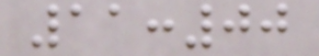11:00
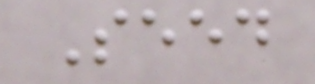Seed
